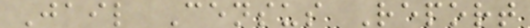Jail Census Report
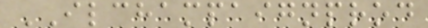ILCHAMPAIGNPROD
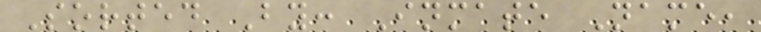Sorted By: Inmate Name,
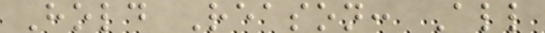Hold Reason: All
